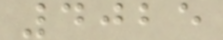4025
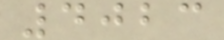4023
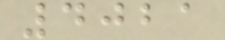4021
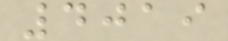4019
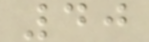40
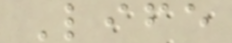Life
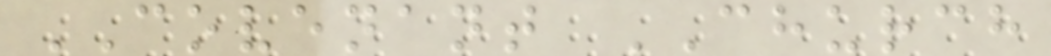COVENANT CHURCH
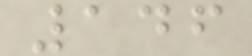146
